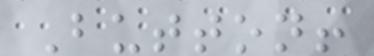Button!
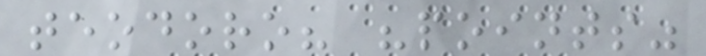teodoro? "points"
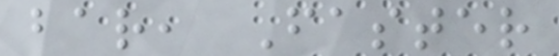bar, Faster
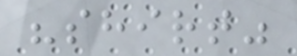"shirt"
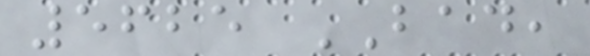5625 BAD,
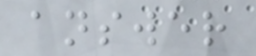answer
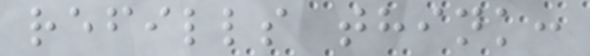refills think:
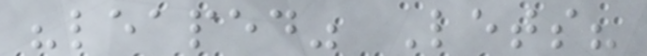"leaped" Lets?
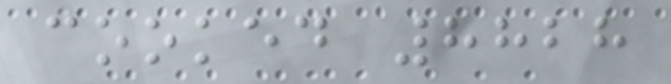cooked 8828
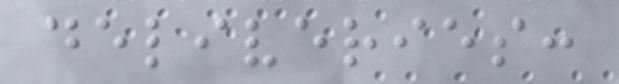deliveries:
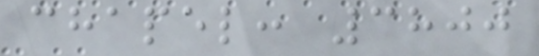chapel: 3800
